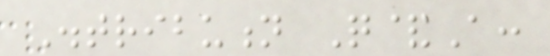Distribution Q&A:
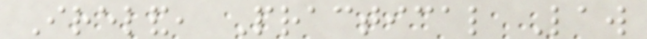Ireland, Practical Law
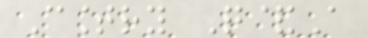Country Q&A
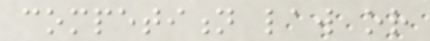competition law or
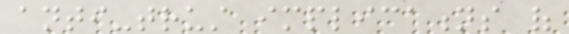anti-trust implications of
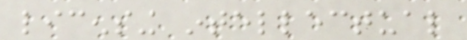licensing intellectual
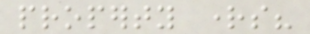property rights?
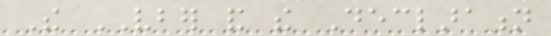The VBER and the Declaration
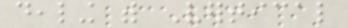dealing with Vertical
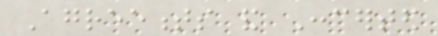Agreements and Concerted
